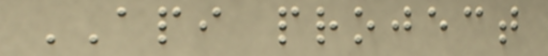API project
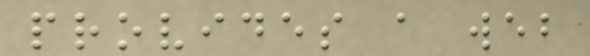provides a web
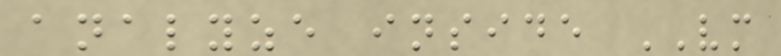analyze inside VM
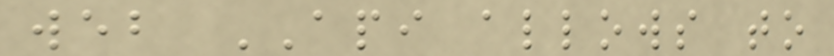web API allows to
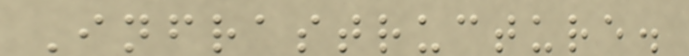Infrastructure.
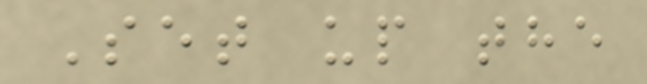Set up the
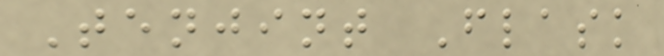Tenjint Flask
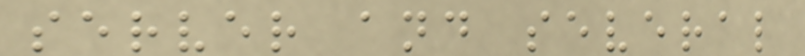server and several
